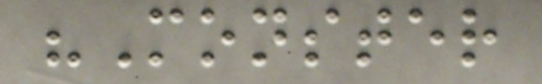"Monster
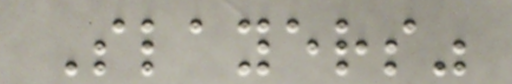Slayers"
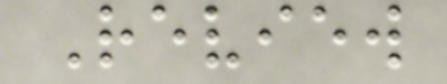Review
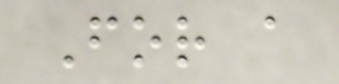For a
